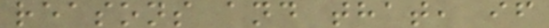reasons and that, if
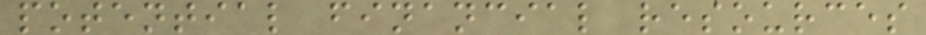potential financial resources
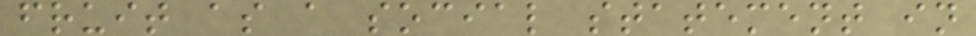fruit as a social statement in
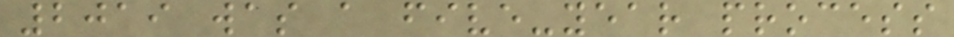2019 was a five-year process
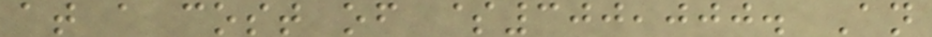at a cost of $300,000. An
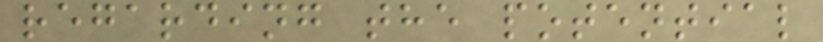regarding the potential
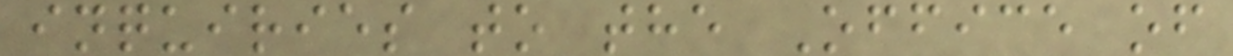inquiries to the Office of
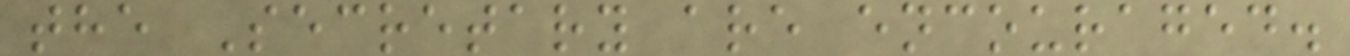the Secretary are encouraged.
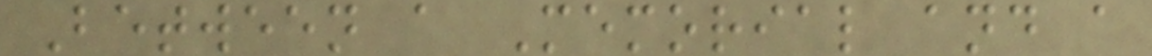Between a Memorial and a
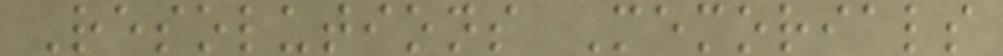Resolutions Memorials
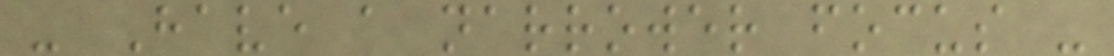- Have a narrower focus -
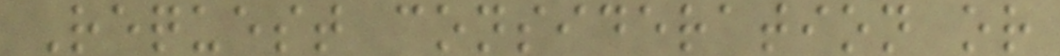Request consideration or
